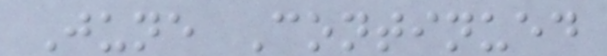June Continued
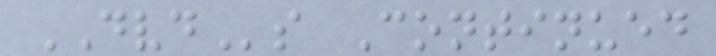DVDs Continued
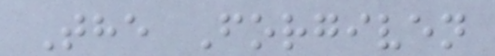The Forgiven
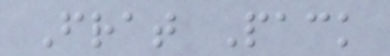Frat Pack
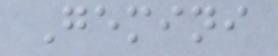Gemini
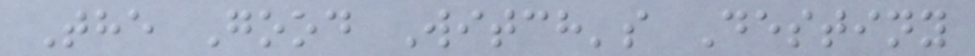The Good Witch's Destiny
